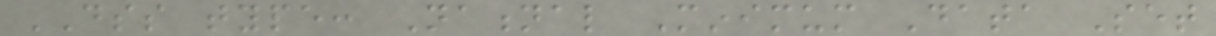DSS type: National Minimum Data Set
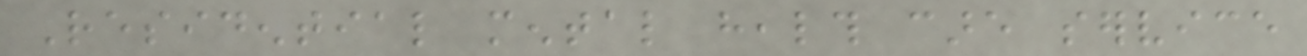Residential mental health care service
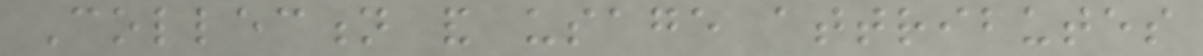Collection and usage attributes
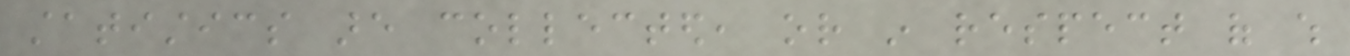statistics are collected, or in respect of which
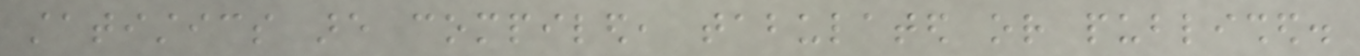statistics are compiled, tabulated or published.
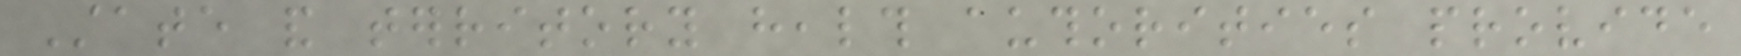State and territory health authorities provide
